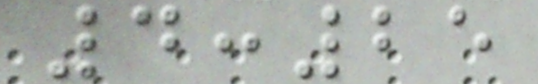4:25
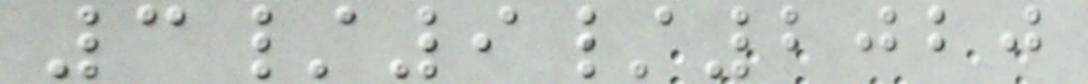3/9/2020
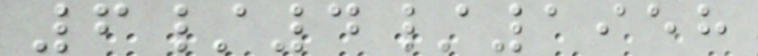6/4/1958
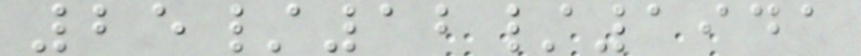25/12/1941
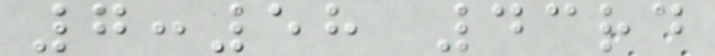7:58 43rd
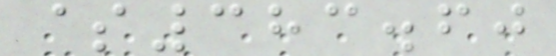$383.60
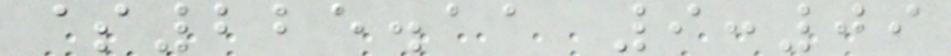$225.11 9:09
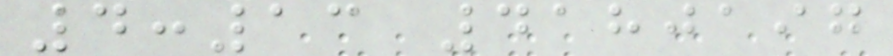4:13 4180197
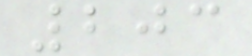203
